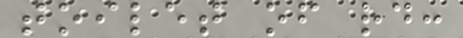toilet of rd:
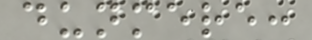dunmere:
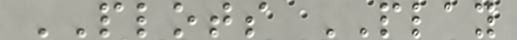PLOTS PLAY
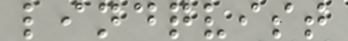lindqvist
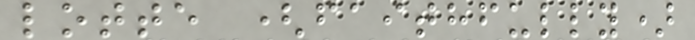lotte (faithfully)
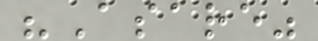"Asare"
